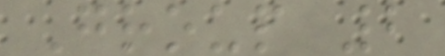Group 2
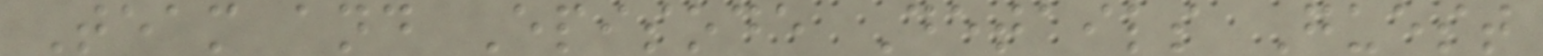Team and Episode Details Guest
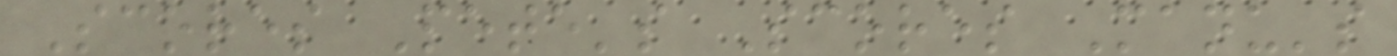Scores Pete's Scores Manu's
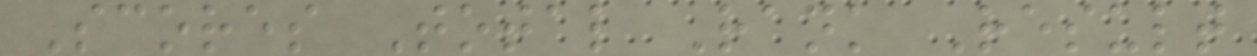Scores Total Rank Result
